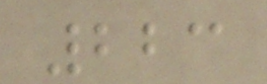223
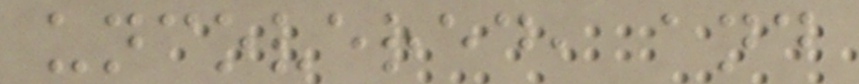uncovered, and
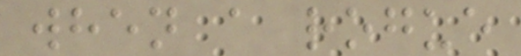when a rogue
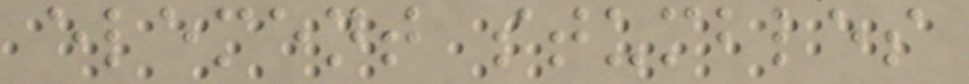element stumbles
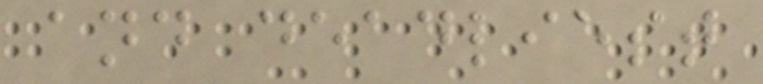and deadliest
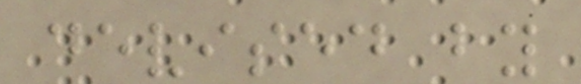devised by
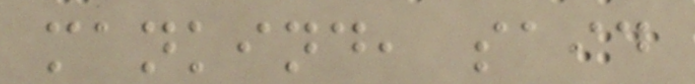mankind, said
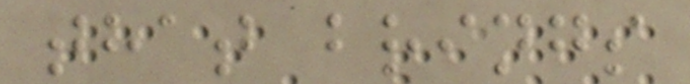that brings
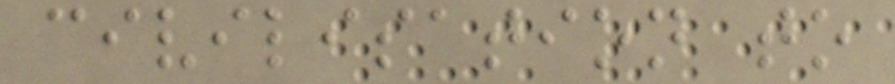civilisation to
